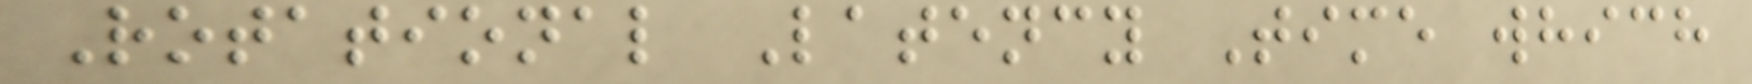Rotational Latency Time which
